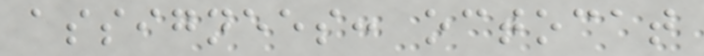assignees: octocat
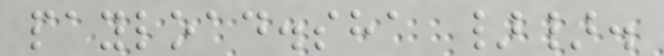payload.sha }}.
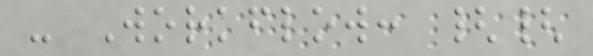- Workflow: {{
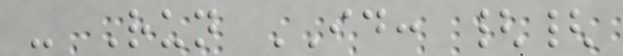- Run ID: {{
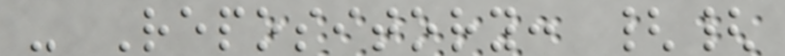- Repository: {{
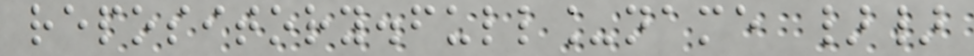repository.full_name }}
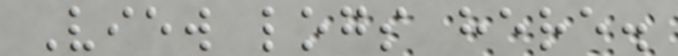View logs here.
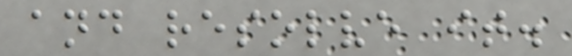and resolve it.
